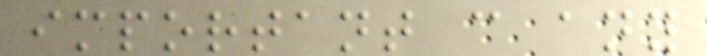important c any
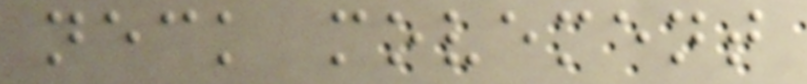neck movement
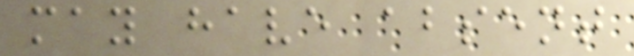may have absent
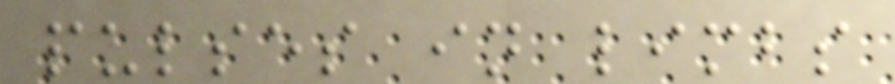pulses in limbs
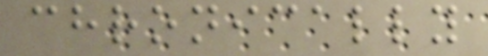chronically
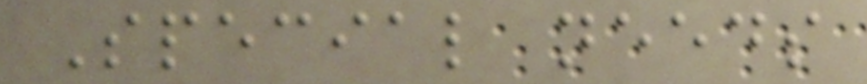Special needs
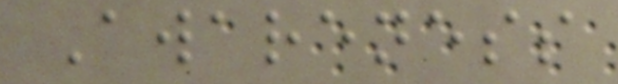Awareness
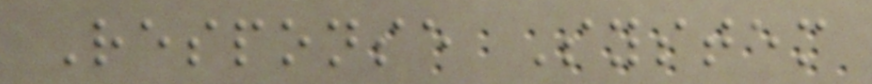Response System
